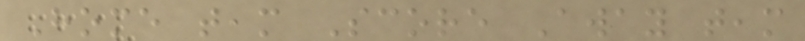Home team Score Away team
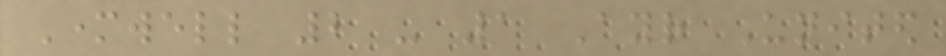Motherwell 2 - 1 Ayr United
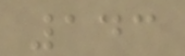143
